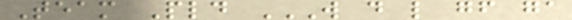Team Pld W D L GF GA
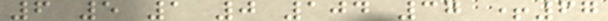6 5 1 0 104 37 +67
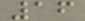16
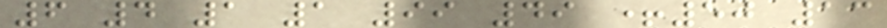6 4 1 1 99 49 +50 13
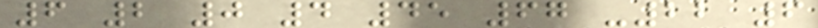6 2 0 4 45 67 -22 6
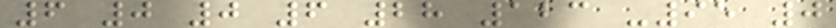6 0 0 6 28 123 -95 0
